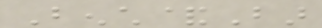Bench&Bar
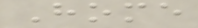Home
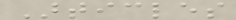Articles
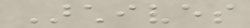Archives
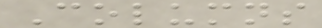Columns
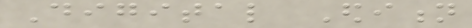Digital Edition
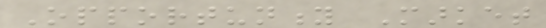Opportunity Market
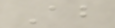About
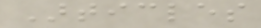Articles
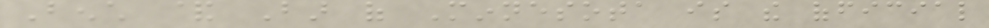Bench & Bar of Minnesota is the official
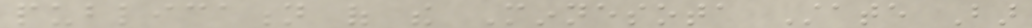publication of the Minnesota State Bar
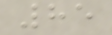85
